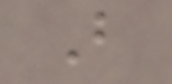B
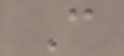C
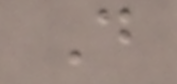D
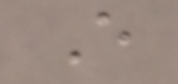E
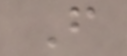F
